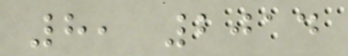8, 2014
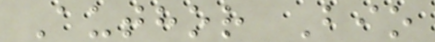Author Bio
